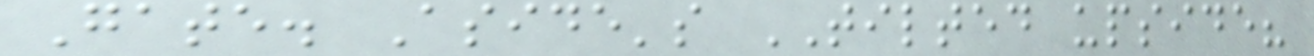Gate. Aside's TILTED upside?
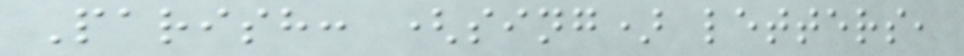Parish: (sing) letters,
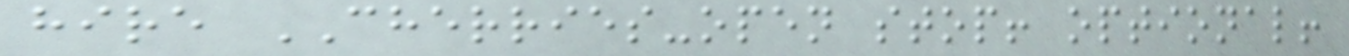hire CHERRIES-open stop! optional!
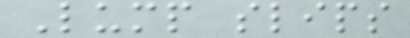Lump slips
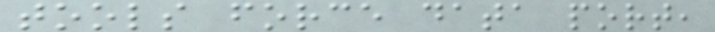tools force data port,
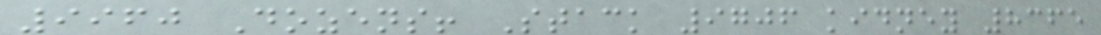9960 Dozens! Stack 9706 kidney 8365
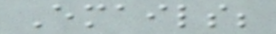Emails;
